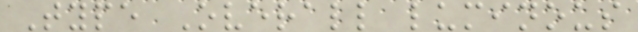Type Overall luminous
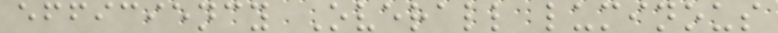efficiency Overall luminous
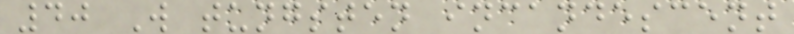40 W tungsten incandescent
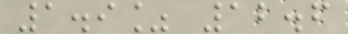1.9% 12.6
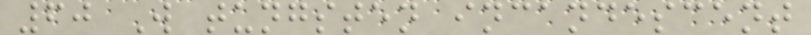60 W tungsten incandescent
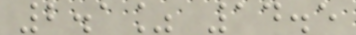2.1% 14.5
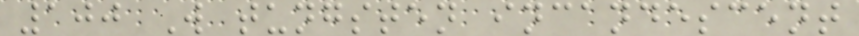100 W tungsten incandescent
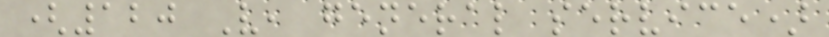(120 V, general service)
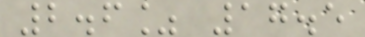2.6% 17.5
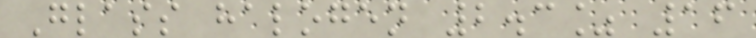Glass halogen 2.3% 16
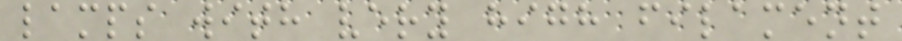lamps with very high filament
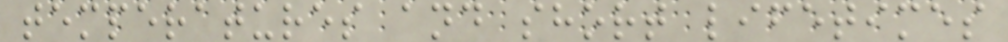temperatures and short lifetimes
